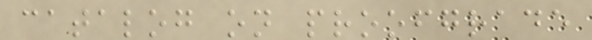catalog on proofgrade
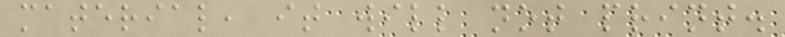material, it will not print.
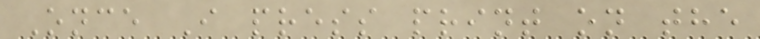Once I press print on the
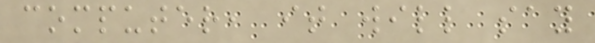computer, it will say
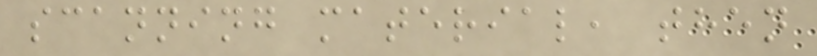scanning material, then
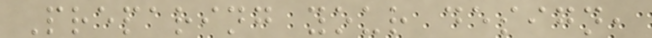Preparing your design,
